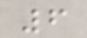6
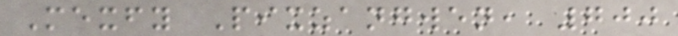Mexfy Pixzangwen, 700
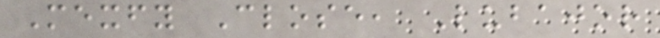Mexfy Close, Lubajor
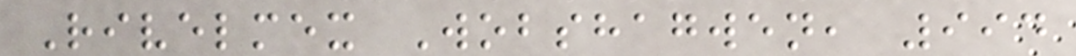Rivelmex Wobshagwen, 994
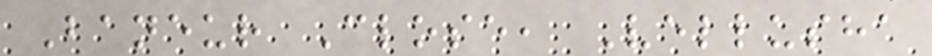Baneur Close, Vellusha
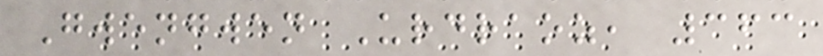Gwengwen Urdraoz, 363
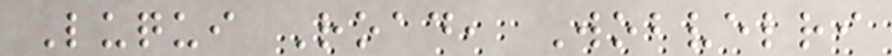Luqui Road, Wobvelri
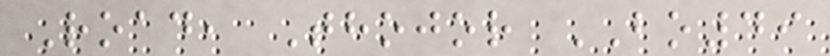Road, Thojor BO49
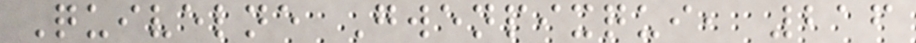Quivelne Gwenpixqui, 216
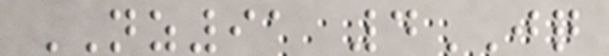NZ91 4JQ
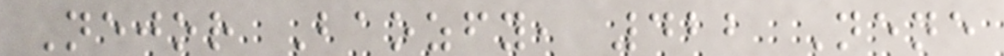Nejor Baozfy, 422 Nene
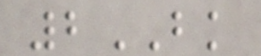2BK
